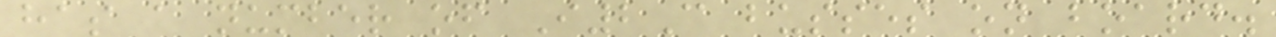has a number of I2C busses on board.
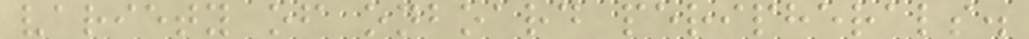variety of onboard peripherals.
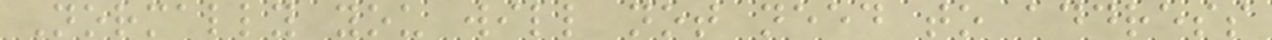Normally you will not need to address
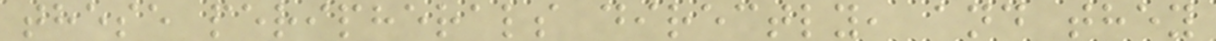these peripherals directly, and they
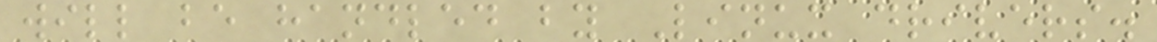will be handled by Linux drivers.
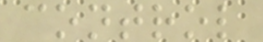control
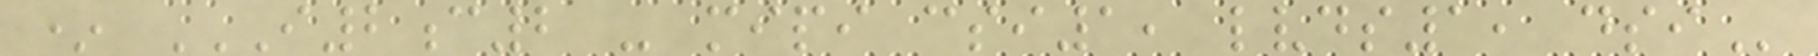* I2C2 - MIPI CSI1, LVDS1, DSI
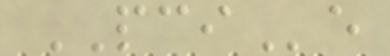PCIe
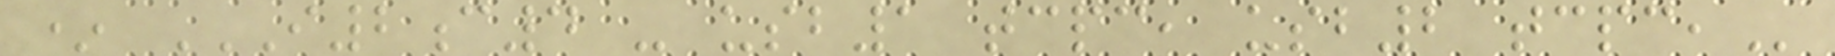* I2C4 - USB1 TCPC, USB2 TCPC,
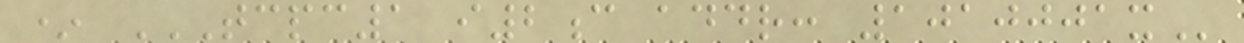* TCPC1 I2C ADDR: 1010001X
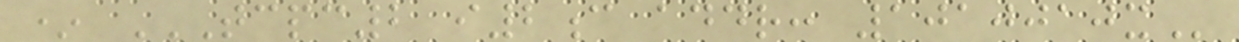* TCPC2 I2C ADDR: 1010010X
